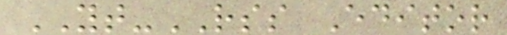YT-RSS Editor
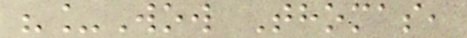"_Wow Thomas,
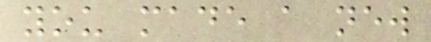you made a new
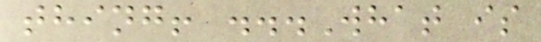thing! ...What is
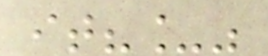it?_"
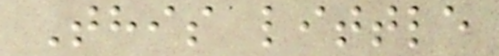This little
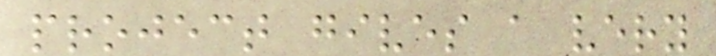project gives a very
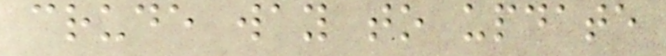crude way to update
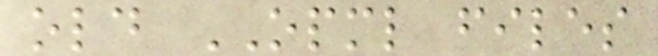old OPML files
